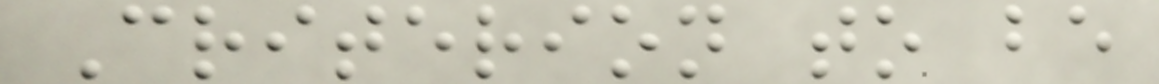Criterion to be
